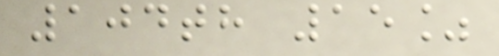104th 15%
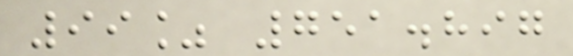99% 751.897
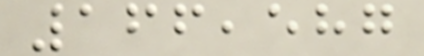166,587
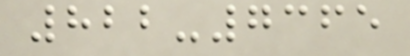822-7365
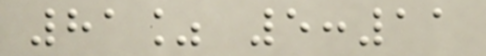81% 5:11
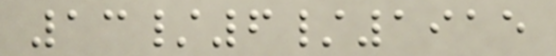13/6/1915
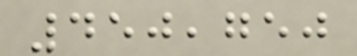450,750
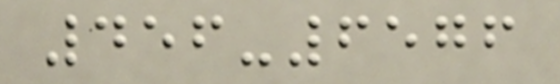456-6576
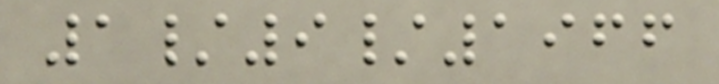1/9/1966
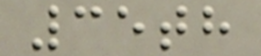35th
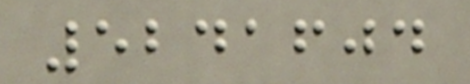5241604
